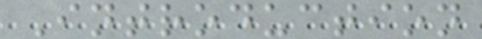Introduction
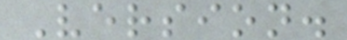Version.
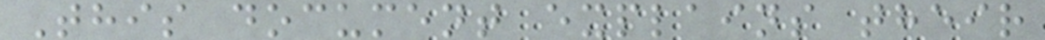This document explains their
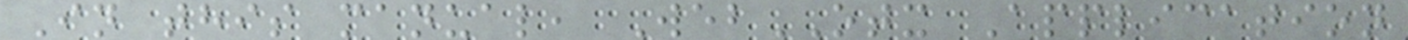In this manual, WebOTX Application
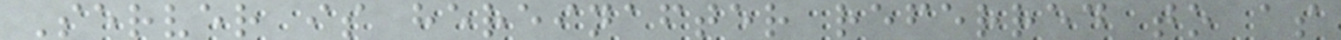Server is hereinafter referred to as
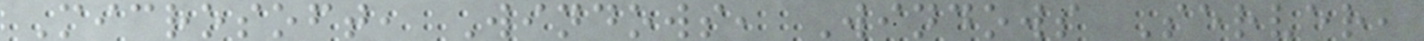Microsoft, Windows, Windows Server,
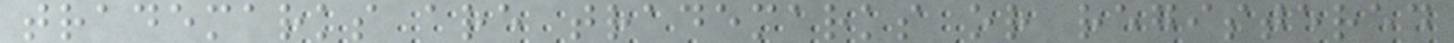trademarks are trademarks or registered
